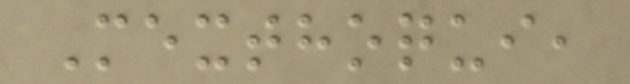Mexthoqui,
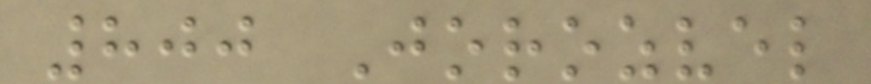800 Jorozvel
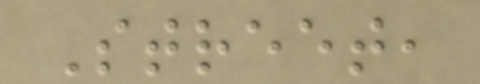Street,
